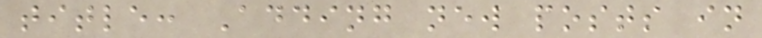title: Adding new posts in
